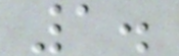1.
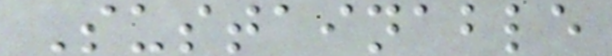Sustainable
